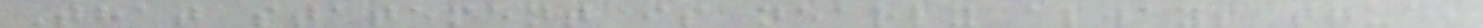That statement is nearly always true,
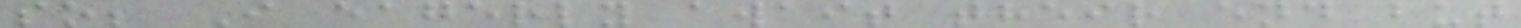so; I eagerly await their end but
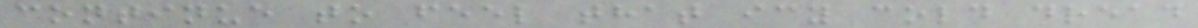continue to feel that icy cold dread
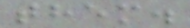them.
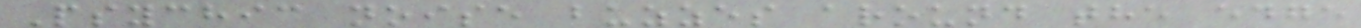Psychic noise buzzes around the edge
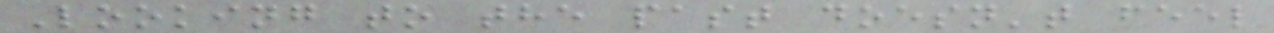Looking to the past doesn't feel
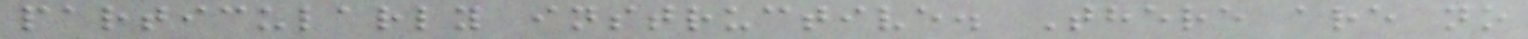particularly instructive. There are no
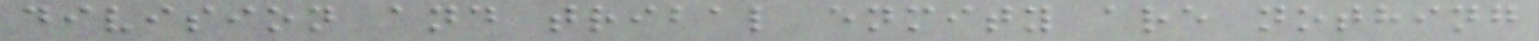division and tribal enmity are nothing
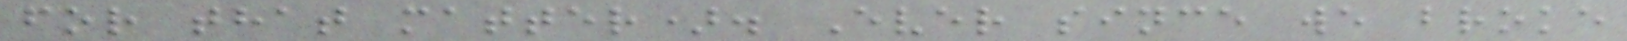for that matter). Ever since we broke
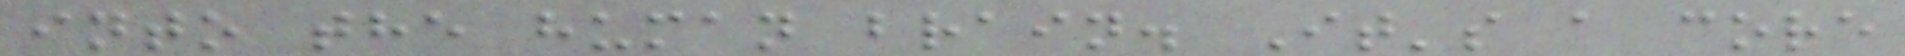into the human brain. It's a core
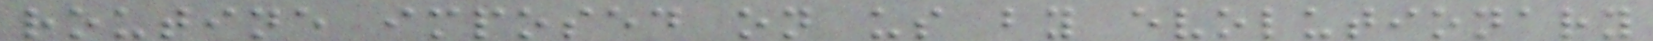routine imposed on us by evolutionary
